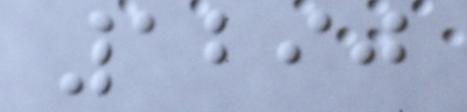1290
